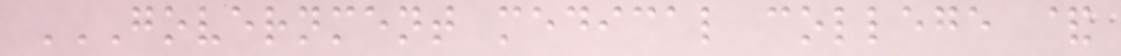GOVERNMENT MEDICAL COLLEGE &
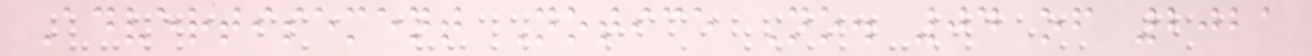Advertisement Notice No. 04 of 2021
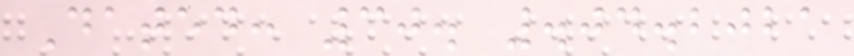Dated: 30. .04.2021
